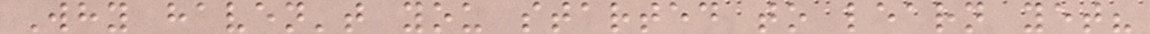Why haven't you started to learn yet?
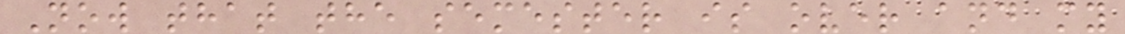Now that the semester is over and my
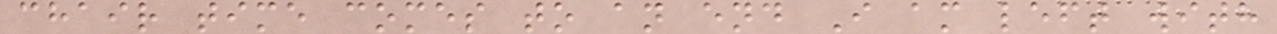chair time comes to an end I am left with
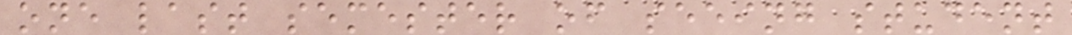one last semester of seeing student
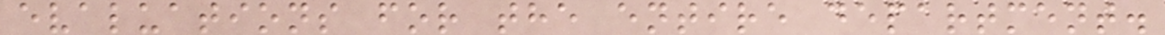evaluations for the entire department.
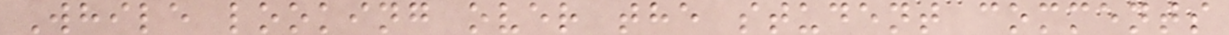While looking over the student comments
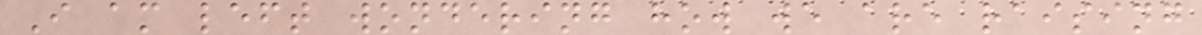I am left wondering how we are raising
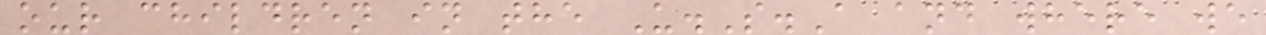our children in the U.S.A and where we
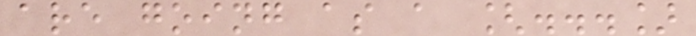are going as a [...]
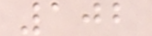102
